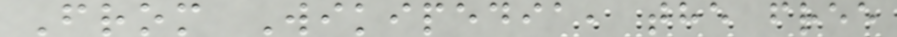From Wikipedia, the free
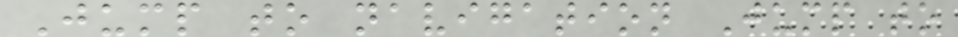Jump to navigation Jump to
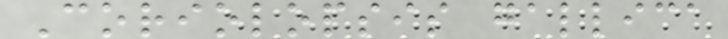Coriolopsis gallica
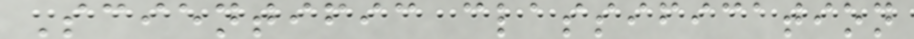Scientific classification
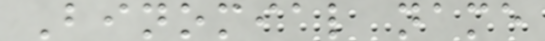Binomial name
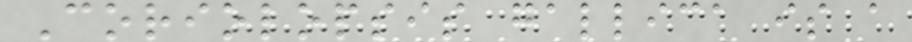Coriolopsis gallica is a
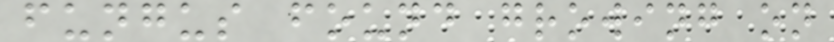fungus found growing on
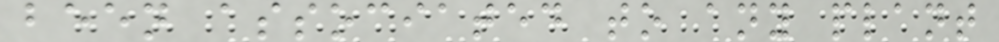been associated to any plant
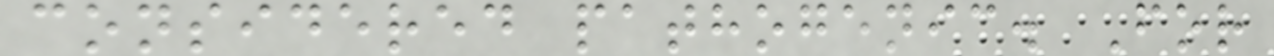considered pathogenic. For
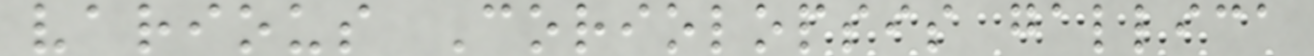various Coriolopsis gallica
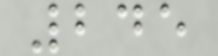245
